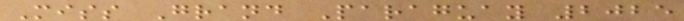Miss Grand Paraguay 2025
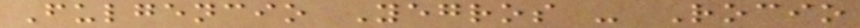Fulgencio Yegros - Rocio
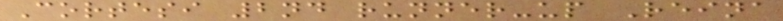Cortesi 2nd runner-up Reina
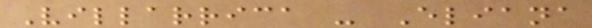Villarrica - Eliana
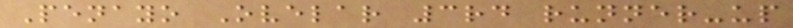Penayo Ovelar 3rd runner-up
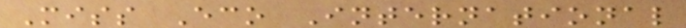Miss Eco International
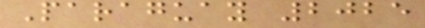Paraguay 2025
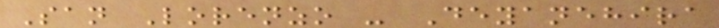San Lorenzo - Deyanehira
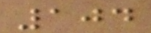104
